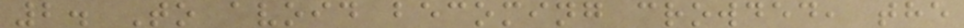2. To avoid becoming crowded, the
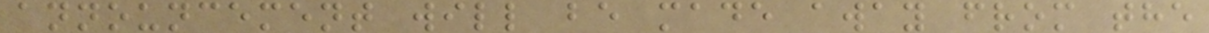announcement will be made away from the
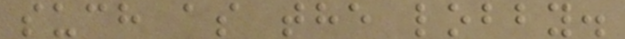such as the lobby.
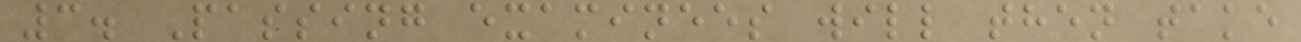3. Passing examinees will then take
